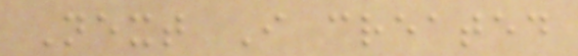Next I created
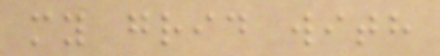my grid with
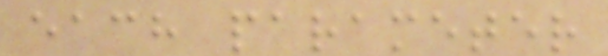each parameter
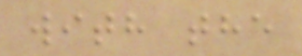with the
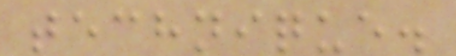technique.
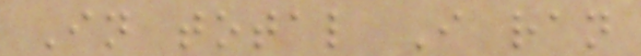In total I ran
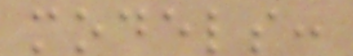models:
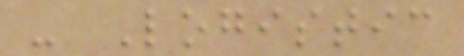- Logistic
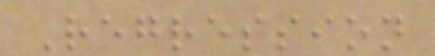Regression
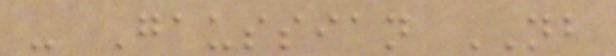- Gaussian NB
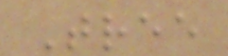Tree
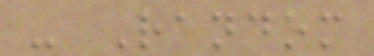- Random
